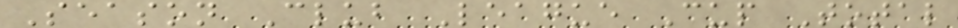Season Club League Cup Total
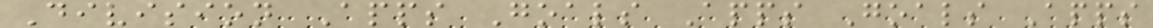Division Apps Goals Apps Goals Apps
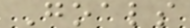Goals
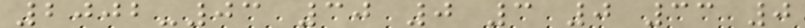2002-03 30 0 3 0 33 0
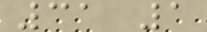31 1
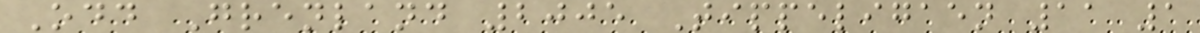Odd Grenland 2005 Tippeligaen 11 1
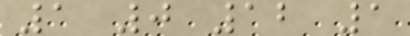1 0 12 1
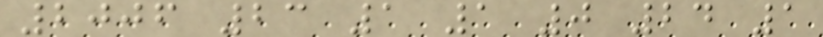2006 23 1 1 0 24 1
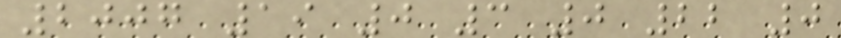2007 19 0 3 0 22 0
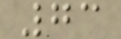73
